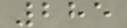285
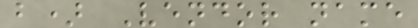b) Vendor name
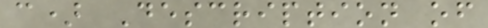c) Description of
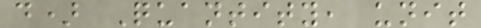d) Quantity, unit
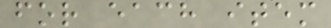for each item
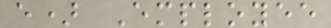e) Employee
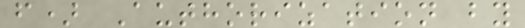f) Authorization by
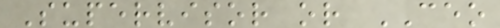Supervisor or CEO
